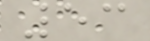53
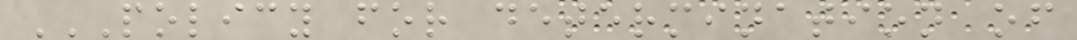POLICY FOR DETERMINATION OF
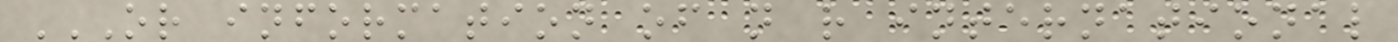OR INFORMATION OF N R INTERNATIONAL
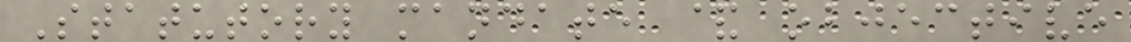Statutory mandate & objective
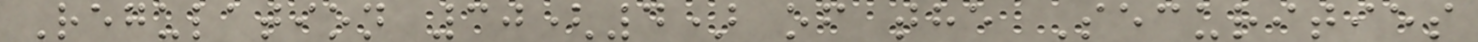Regulation 30(4) of the Securities
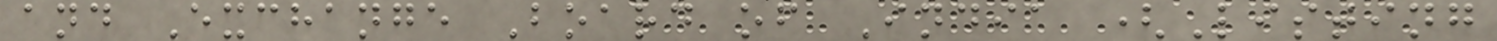and Exchange Board of India (Listing
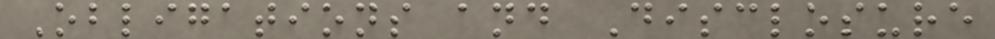Obligations and Disclosure
